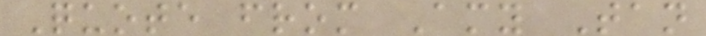Quote from Amy Tan
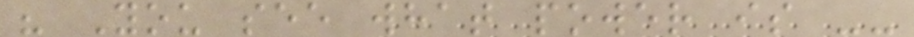" You see what power is --
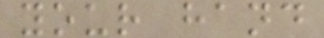your hand
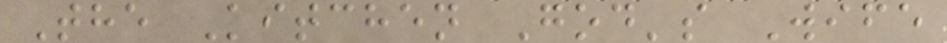The Kitchen God's Wife
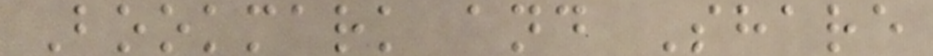Bookmark and Share
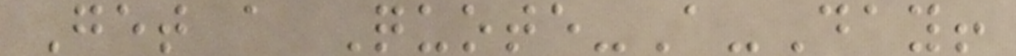Get a Quote-A-Day!
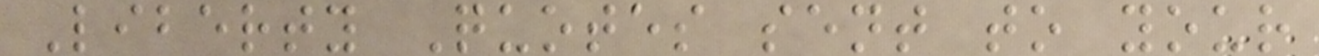Liberty Quotes sent to your
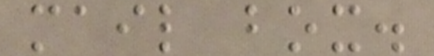mail box.
